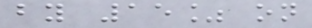by 15% on
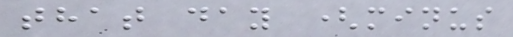that day (minus
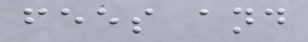fees and
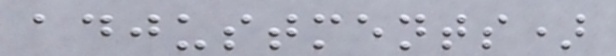adjustments)
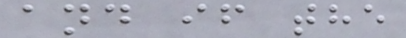and if the
